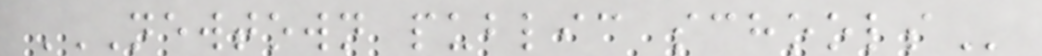NEWTOWN PUBLIC SCHOOLS
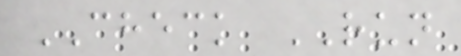CHECK RUN
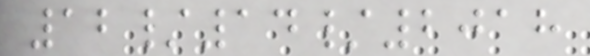12/14/2018
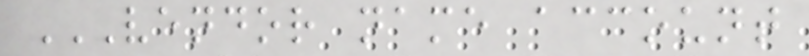VENDOR NAME ACCOUNT
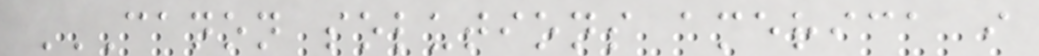CANON SOLUTIONS AMERICA I
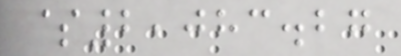$2,083.27
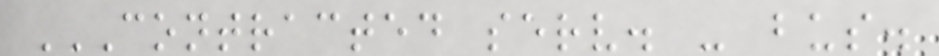CONTRACTED SERV. - BUS.
